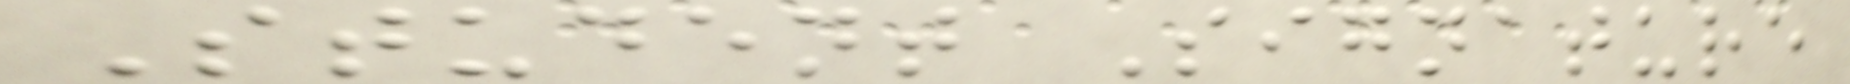Student Signature
